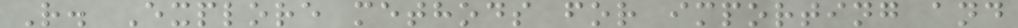R. Explore methods for importing and
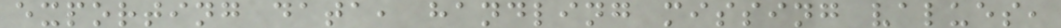exporting data, handling missing values,
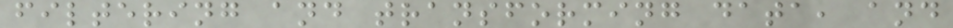filtering and transforming data, and
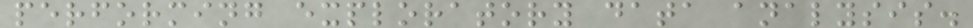performing exploratory data analysis.
